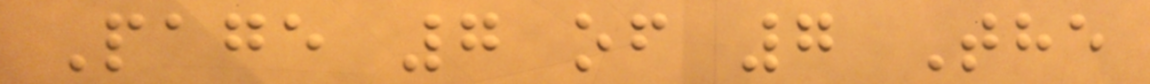Page 7 of 7 The
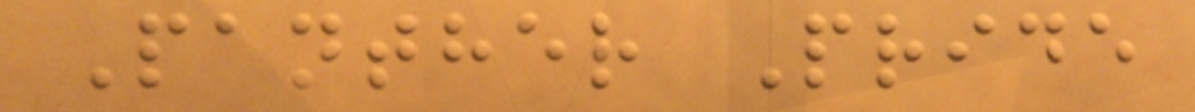Panther Pride
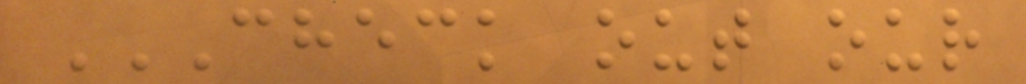CHECK OUT OUR
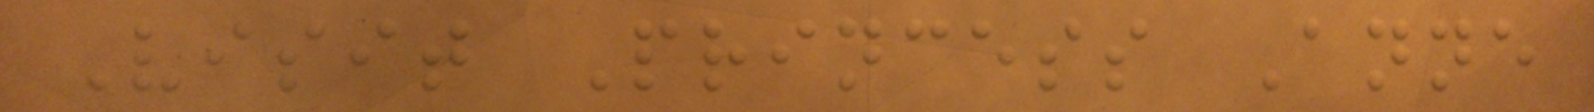Visit Princess Anne
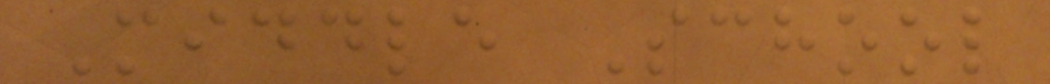Middle School
